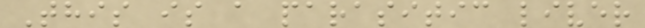This is a parasitic liver
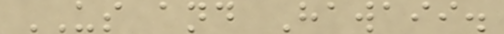US and Hawaii.
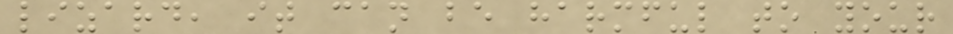lizard, it can be harmful to your
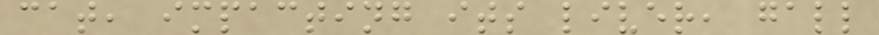cat, impacting its liver, gall
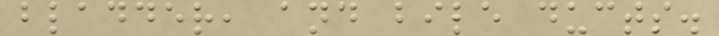bladder, and bile ducts.
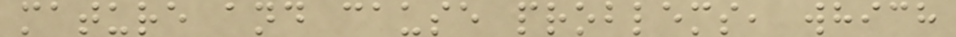mature and cause problems, which
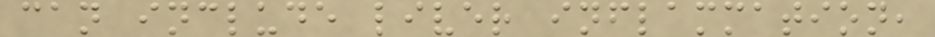can include liver inflammation,
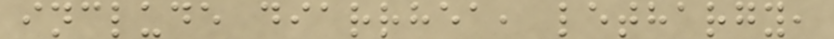include diarrhea, lethargy,
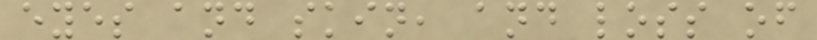eyes and skin, and loss of
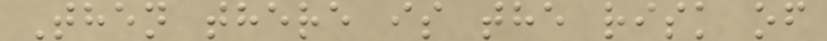Then there is the risk of
